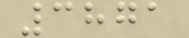3871
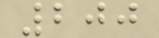200
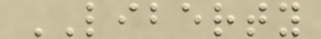LIBERTY
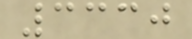3330
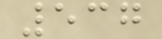537
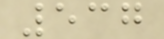537
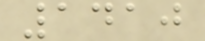1410
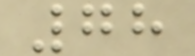78
